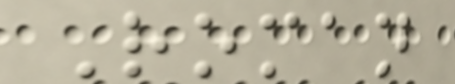Roman
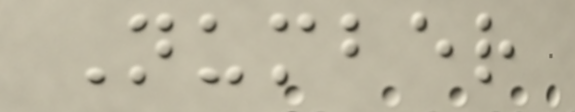Number
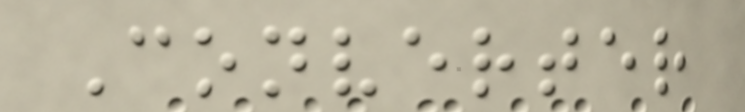Converter
